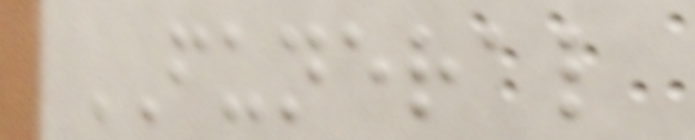FUNERAL
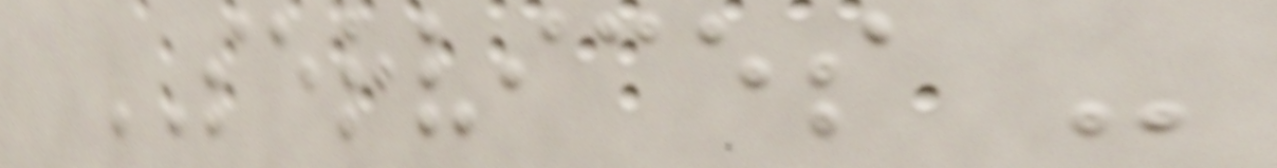SERVICES -
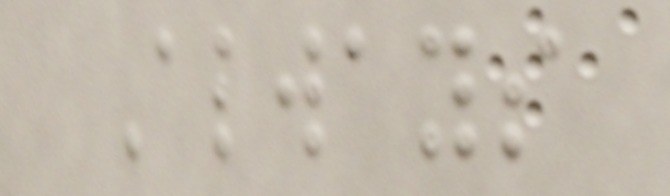Always
